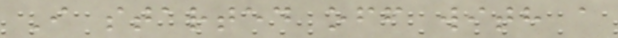I started off with a
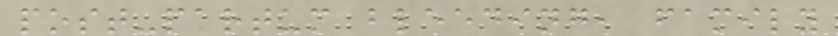post-partum bleeding, family
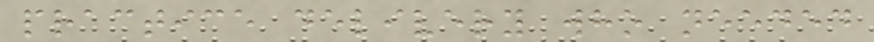practice delivery who needed
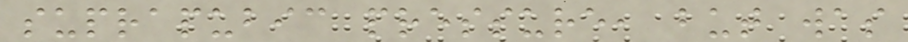suprapubic pressure, but was
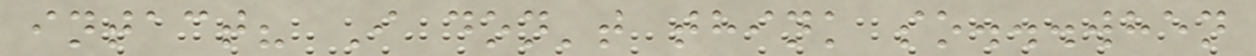intact? I don't think so...when
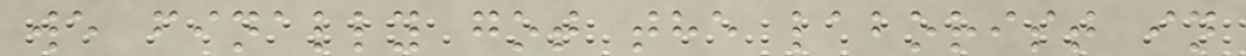we finally got the laborist in
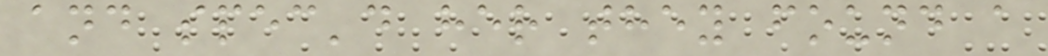and spec'd her they found a
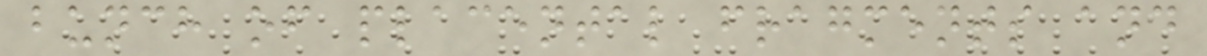bunch of placental fragments and
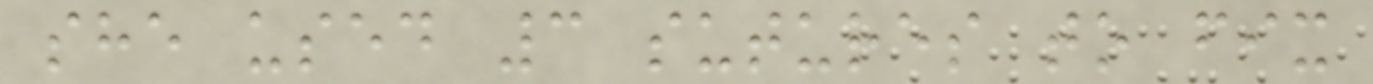she used 3 sutures to fix
